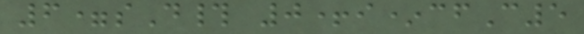6=sD# 0+i*cfC5
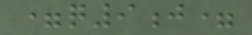=q9j=
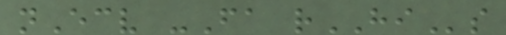nEcv -Fa rHIs
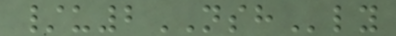/u2NSHly
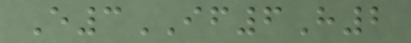E3IF6H2
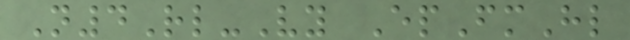N4Rl-Vy EpFmHl
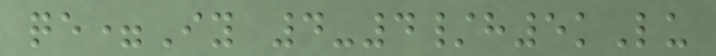qe=Iy 4-4/h5kLu
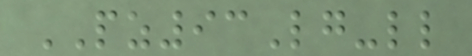PZ93Lg-ll
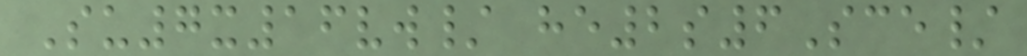Su7x16vw/ he2s6Sce/
